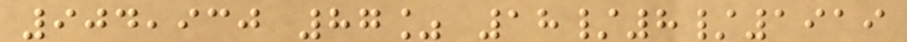904,930 87% 18/8/1919
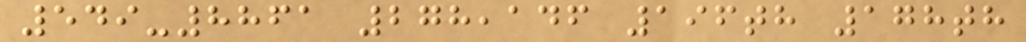549-8861 278,146 196th 178th
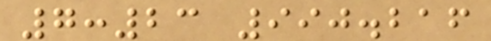7:23 990.216
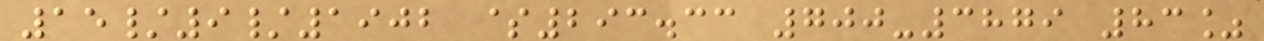15/9/1902 $293.33 700-3879 83%
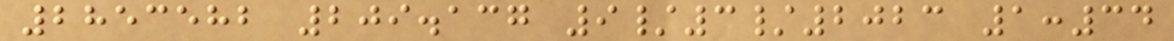2853582 209.137 9/3/2023 1:34
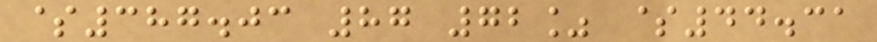$387.03 87 72% $44.31
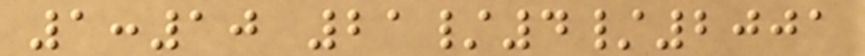1:10 21/4/2001
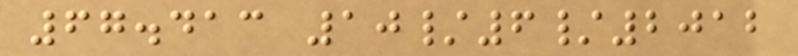67.413 10/6/2012
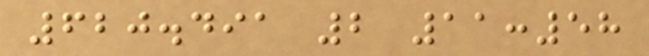620.491 2 11:58
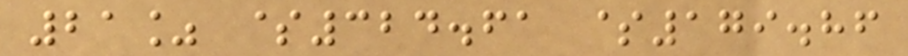21% $324.61 $179.86
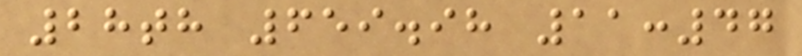28th 659.98 11:47
